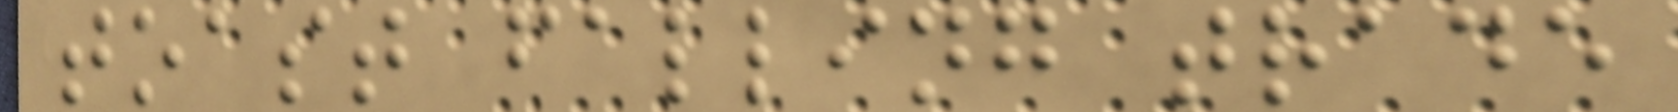toast falling trade
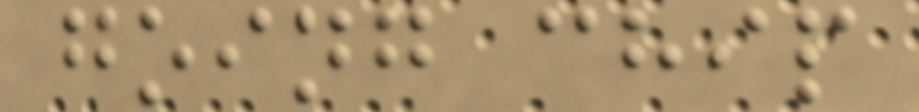going chip
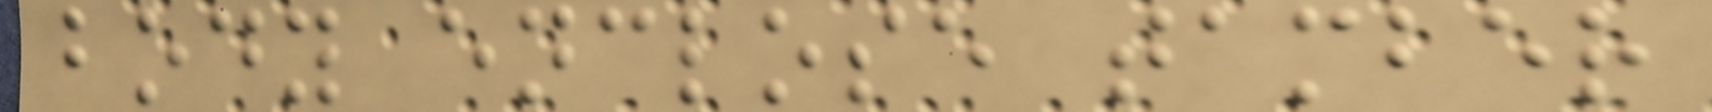body enclose tamber
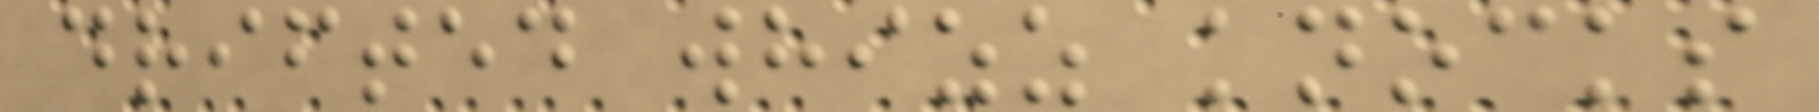drifted whizz knocks
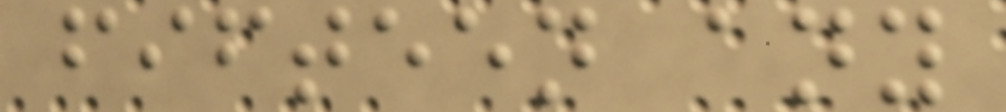fifteen any
